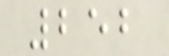252
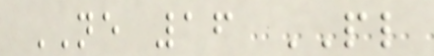NE 16 PL
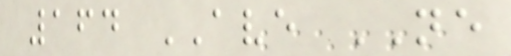164 AVE NE
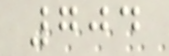704
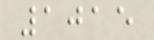1015
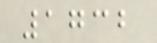1732
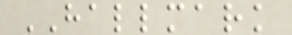HALLMARK
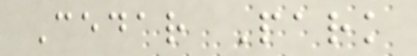Cedar Park
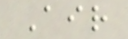Air
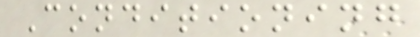Conditioning
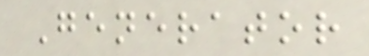Generator
